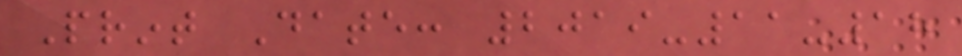Print Date: 2019-11-18
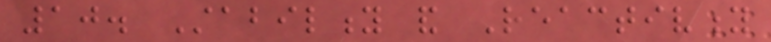10. Stability and Reactivity
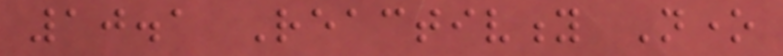10.1 Reactivity None
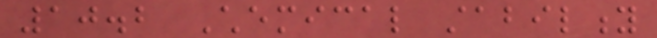10.2 Chemical stability
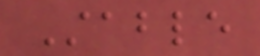Stable
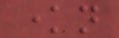known
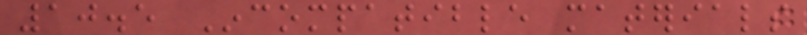10.5 Incompatible materials
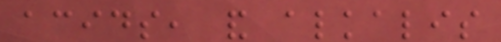acids, and alkalis
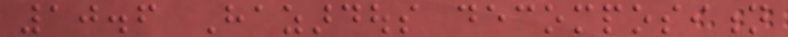10.6 Hazardous decomposition
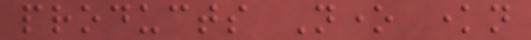products None known
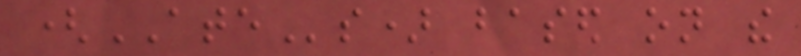(ATEs) based on the
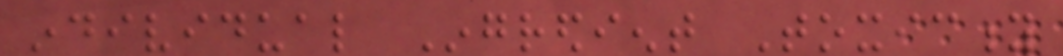individual Ingredient Toxicity
